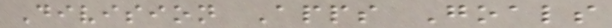Division Apps Goals
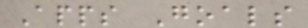Apps Goals
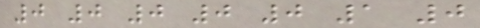0 0 0 0 0 1 0
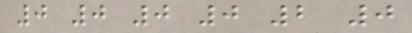0 0 0 0 2 0
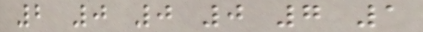2 0 0 0 7 1
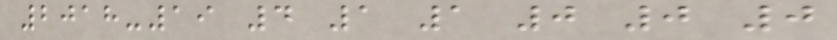2018-19 4 1 1 0 0 0
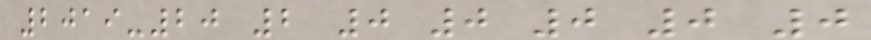2019-20 2 0 0 0 0 0
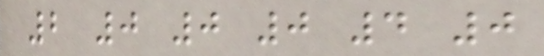2 0 0 0 4 0
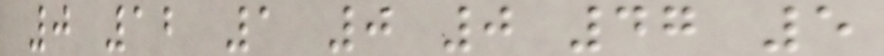0 12 1 0 0 47 5
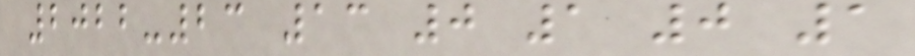2022-23 13 0 1 0 1
